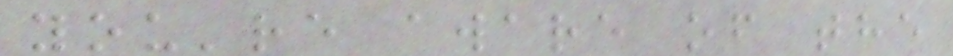you're aware of the
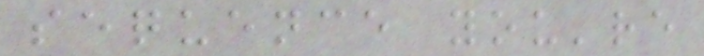sequence you're
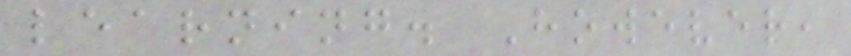learning. However,
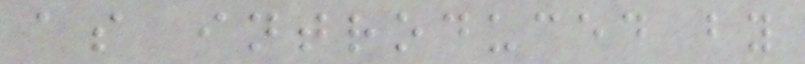as introduced by
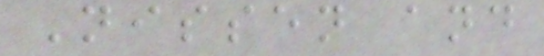Nissen and
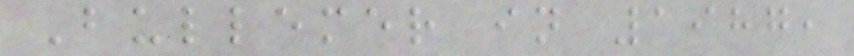Bullemer in 1987,
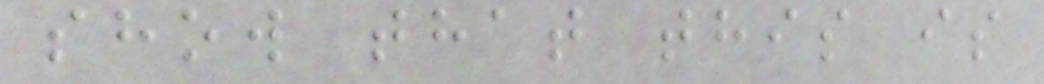show that this is
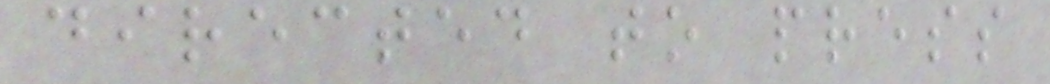directed to press
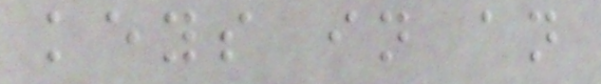keys in an
